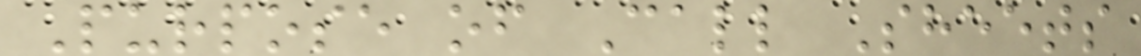Purpose of Call Sheets
